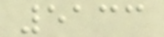5133
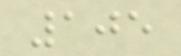105
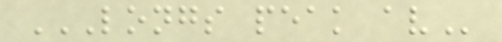LONGS PEAK AV
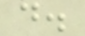d.
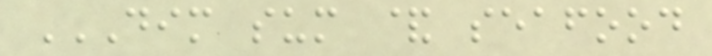DIM SUM & SEAFOOD
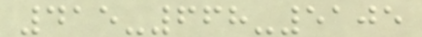415-668-5105
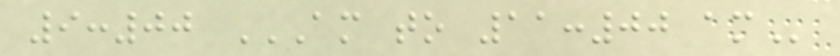9:00 AM TO 11:00 AM
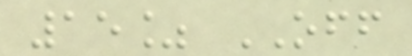15% OFF
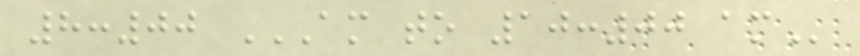8:00 AM TO 10:00 AM
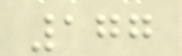177
